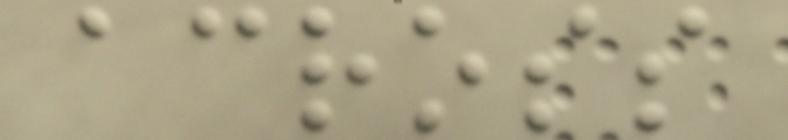across
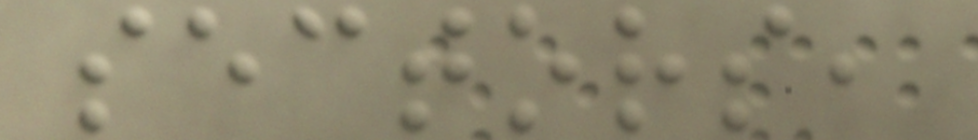sectors,
